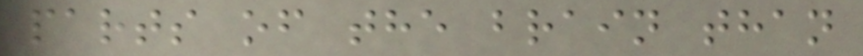parts of the brain than
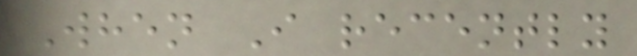When I recently
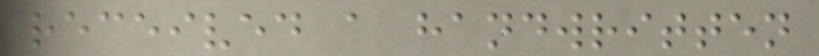received a handwritten
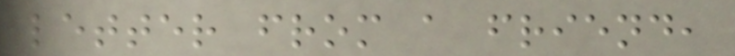letter from a friend,
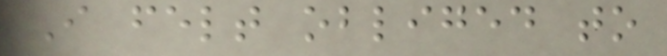I felt obliged to
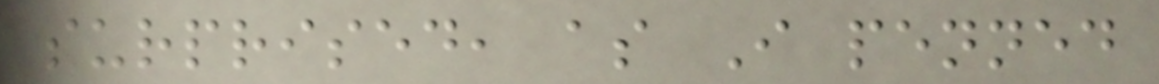surprised, as I penned
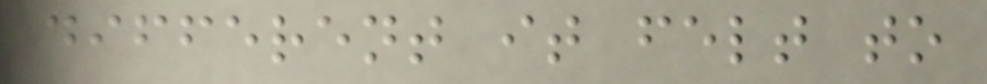different it felt to
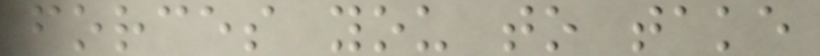forces you to take
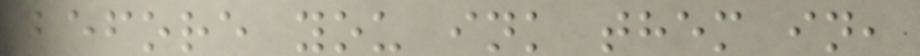before you ink them in,
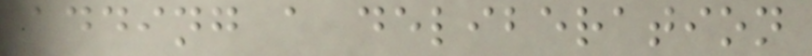adding a deliberation
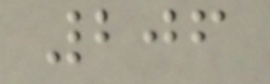206
